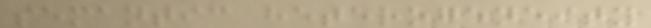semantic heterogeneity
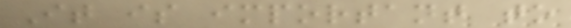It is important to
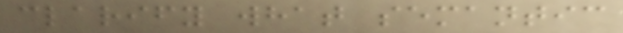clarify what semantic
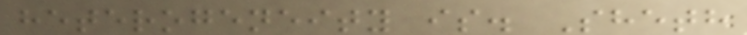heterogeneity is. Sheth
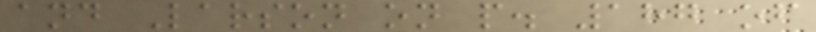and Larson on p. 187 of
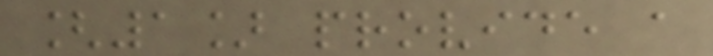[1] provide a
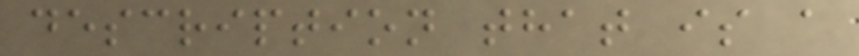description that is a
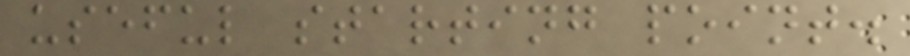useful starting point.
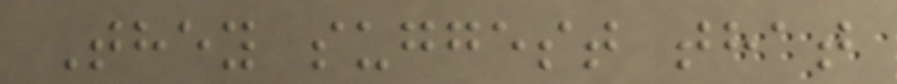They suggest that
